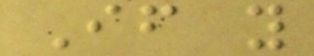If you
